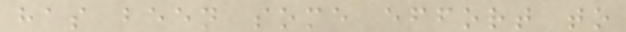has been some effort to
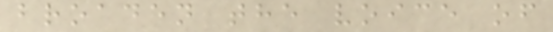broaden the voice of
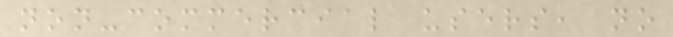non-commercial users, no
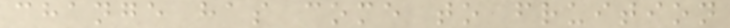change has come to fruition
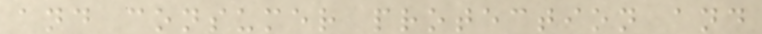and consumer protection and
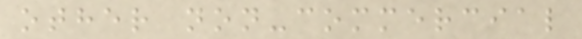other non-commercial
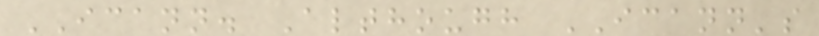ICANN. Although ICANN's
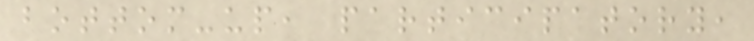bottom-up, participatory,
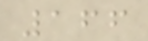166
